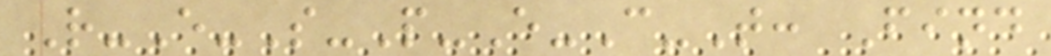R-E-S-P-E-C-T: Find
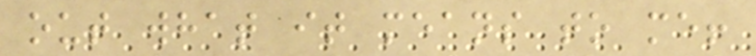out what it means to me!
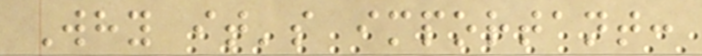Why it's important:
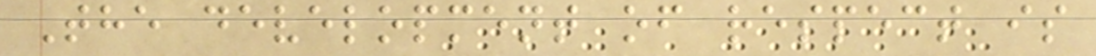The development of respect is
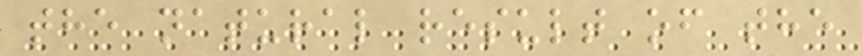the natural result of the
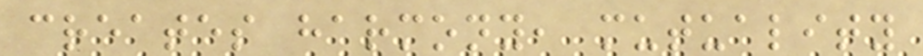creates harmony, mutuality
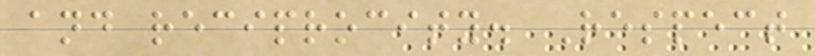and reciprocity. Respect
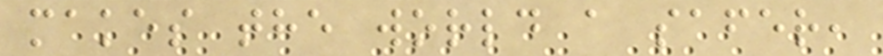makes the world a safer,
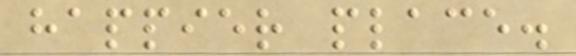happier place.
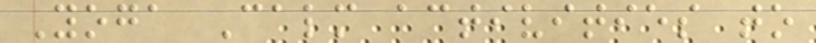Yoga Calm activities to
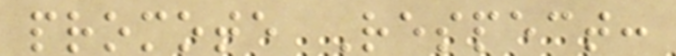promote Respect:
